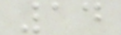14
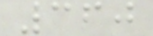360
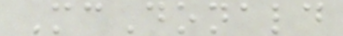McDonald
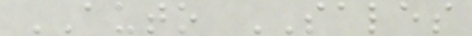AUTO SALES
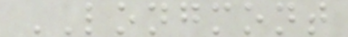LONGMONT
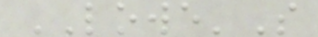LOWE'S
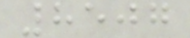8507
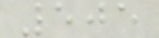505
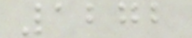1272
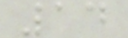14
